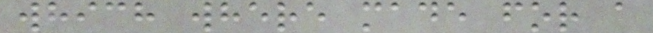which where made for a
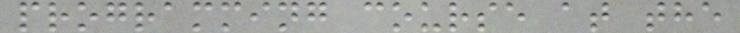programming course at the
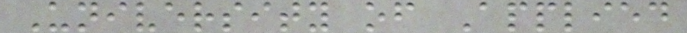University of Applied
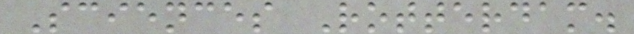Sciences Rotterdam.
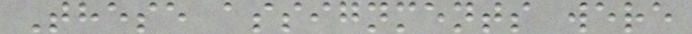These assignments were
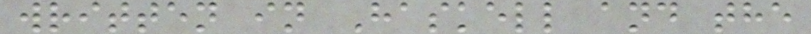written in Haskell and the
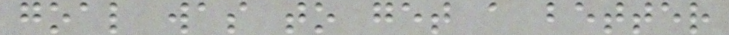goal was to get a better
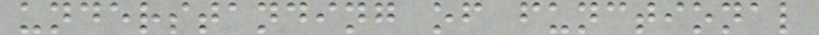understanding of functional
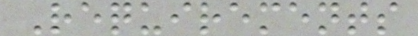Requirements
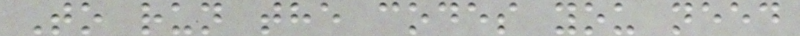To run the codes you need
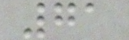71
